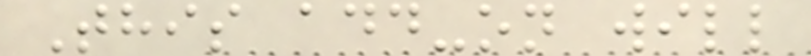This add-on will
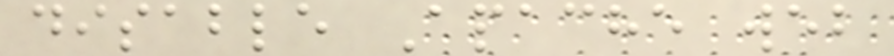disable Apache web
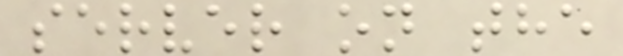server on the
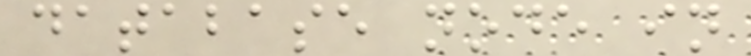database node in
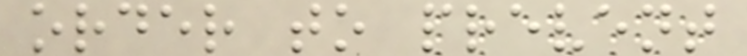order to prevent
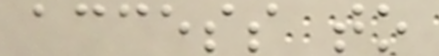access to
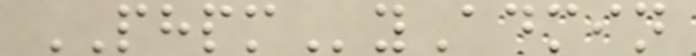PHPMyAdmin
